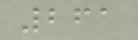261
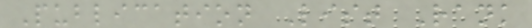Publication List Rank
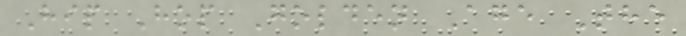Hip Hop Golden Age The
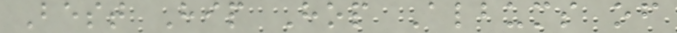Best Hip Hop Albums of
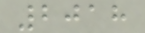2018
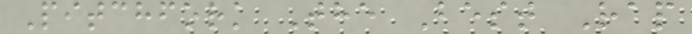Pitchfork The Best Rap
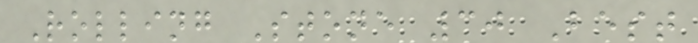Rolling Stone 30 Best
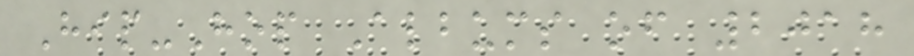Hip-Hop Albums of 2018
